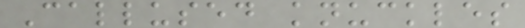Callused knuckles
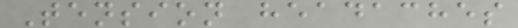Tension headaches
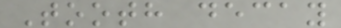Tooth decay
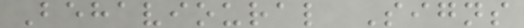Behavioural Signs
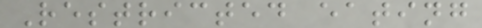Restricted eating
